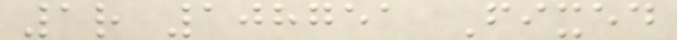1r 108751 Fixed
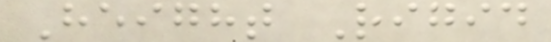Height Rigid
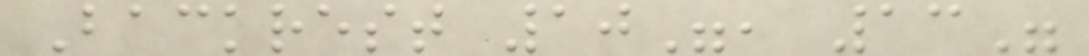Backrest 10", 13"
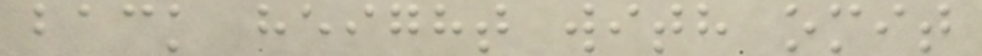back height with omit
